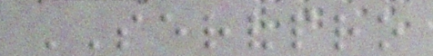SERVPRO
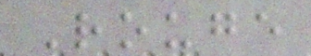Rouge
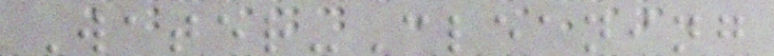Water-Cleaning
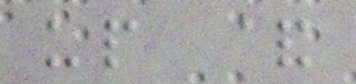up &
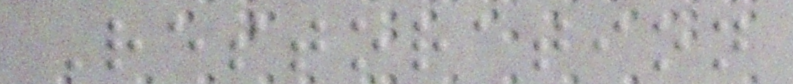Restoration
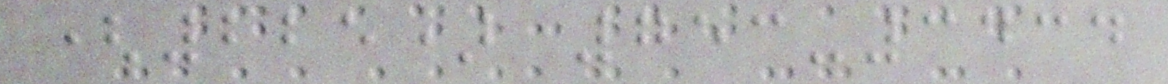(225) 753-3434
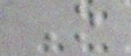O
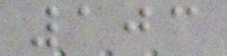103
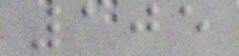105
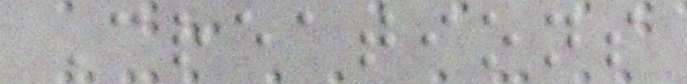Creations
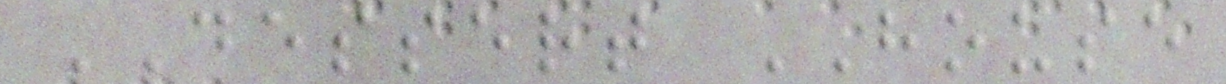DESSERT HOUSE
